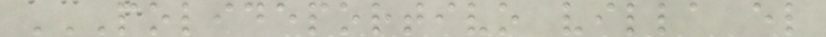POLIDEPORTIVO VILLA EL
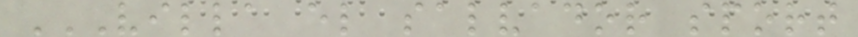VILLA EL SALVADOR SPORT
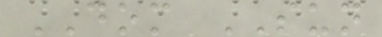DOM SUN
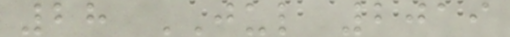28 JUL 2019
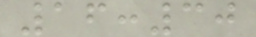16:30
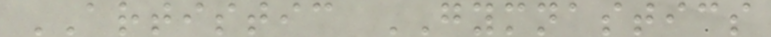ARTISTIC GYMNASTICS
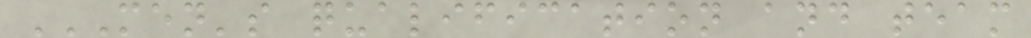MEN'S QUALIFICATION AND TEAM
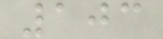103
